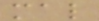mal
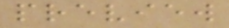preview
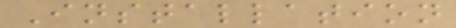Installation
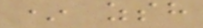* zsh
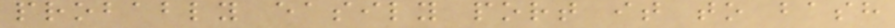probably easily port it to bash
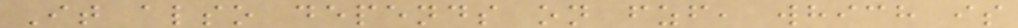It also depends on fzf, which is
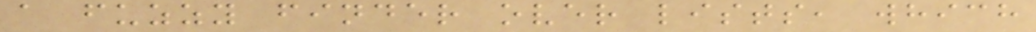a fuzzy finder over lists, which
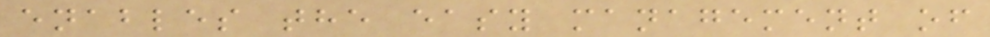enables the easy management of
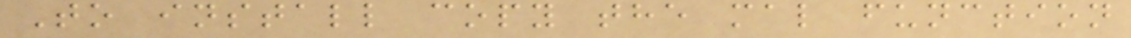To install copy the mal function
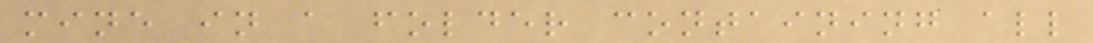mine in a folder containing all
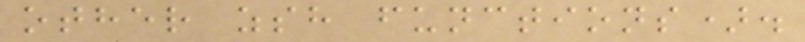other zsh functions).
